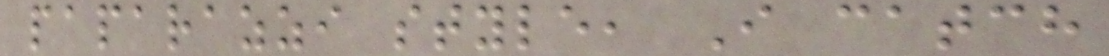paparazzi style, I catch
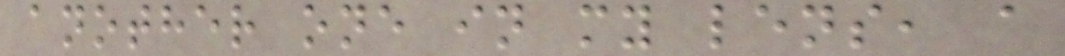another one in my lens, a
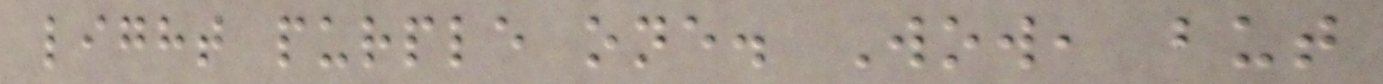light purple one. Wow, but
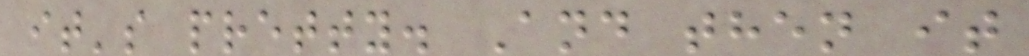it's pretty. And then it
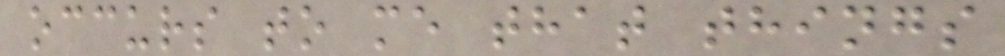occurs to me that things
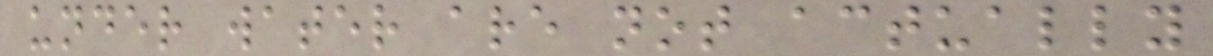under water are not actually
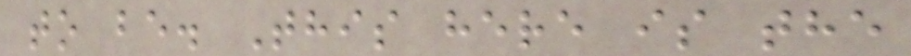to be. This here is the
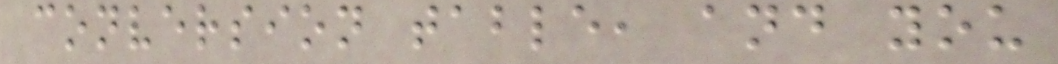conversion table, and you
